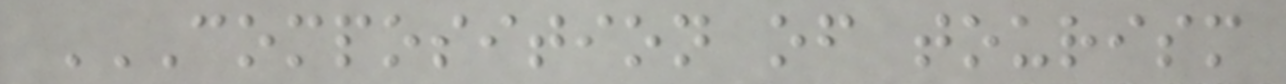COMPOSITION OF TOURISM
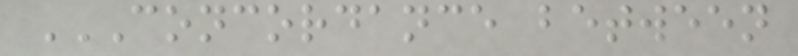CONCORDANCE BETWEEN
